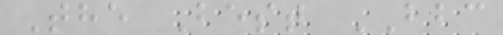The Best BBC
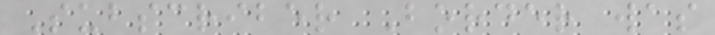Subscriber Border was
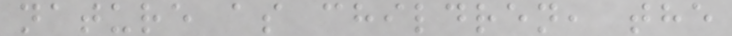nature as children, the
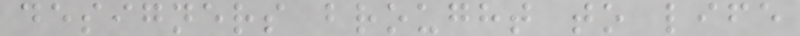designers brought to life
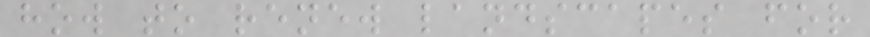how to renew landscapes for
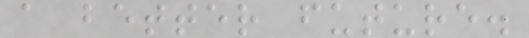a better future.
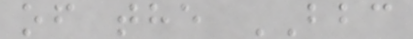of the BBC
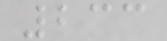233
